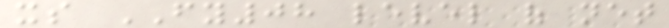its FY08 level of net
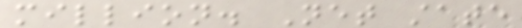million. Net state
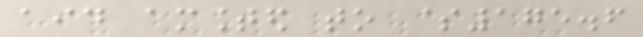aid amounted to $175.6
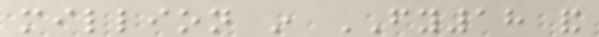million in FY18 and
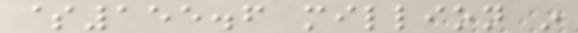$155.6 million in
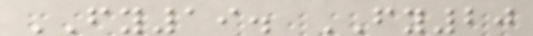FY19. FY20
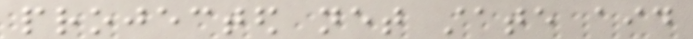projected net state aid
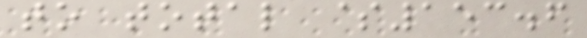to total $153.6
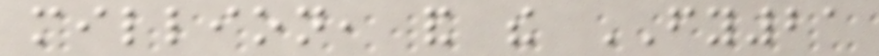million, and the FY21
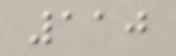110
